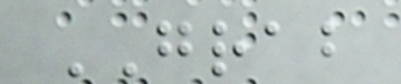GRAB
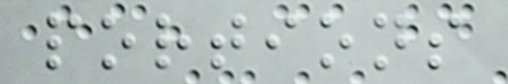portions
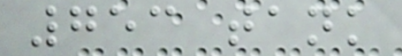753 tank
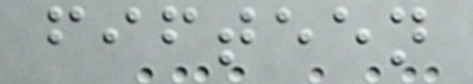fifteen
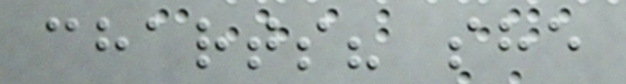charts? she
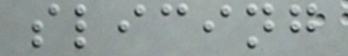slicing
